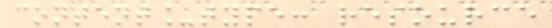content_type: resource
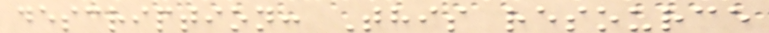description: This resource
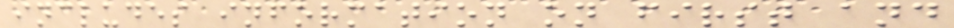includes information on first and
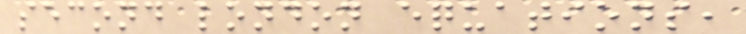second london equations,
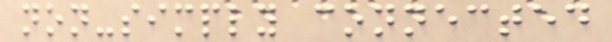non-simply connected
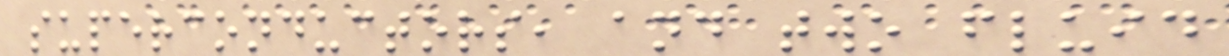superconductors, and two fluid
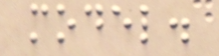model.
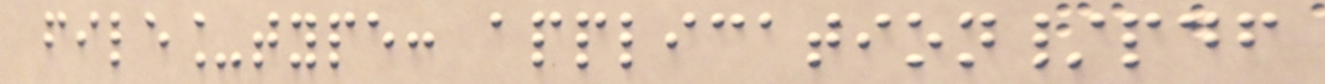file_type: application/pdf
